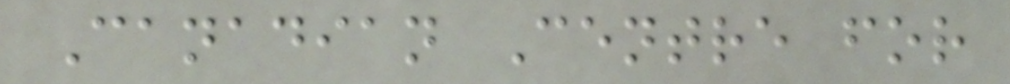Canadian Centre for
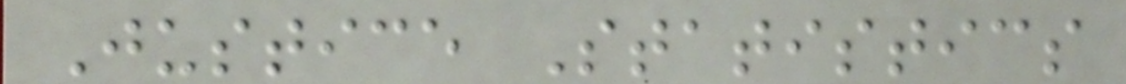Justice Statistics
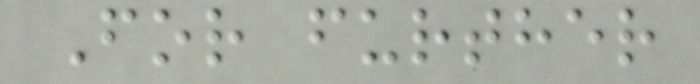For further
